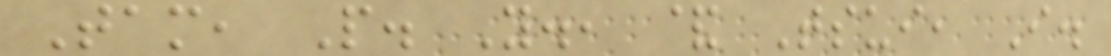Tam, P. Y., & Tsui, I.
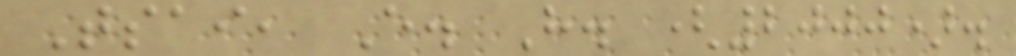Tsai, E. H. (2000).
